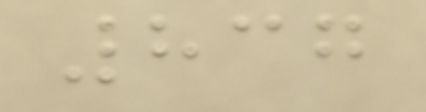837
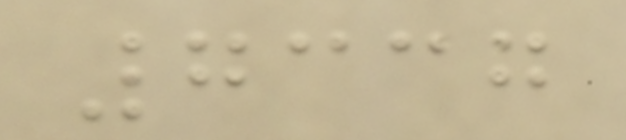7337
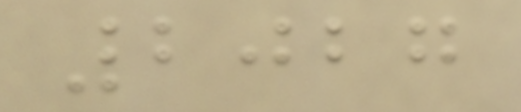2027
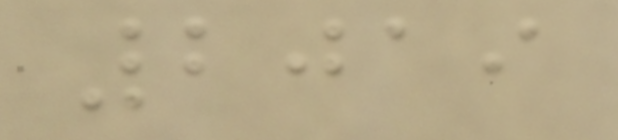2019
